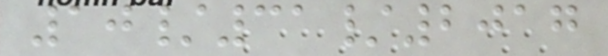10/31/2017
